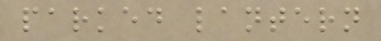parked lantern
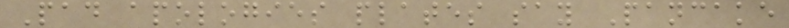Pad apologies plates say Pancake
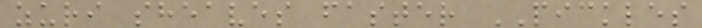zuri sheaves faster PICKLES
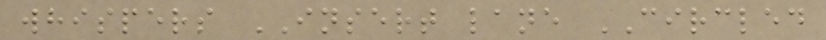whispers INSERT lane CIRCLED
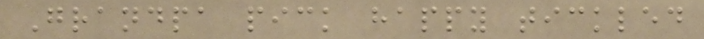Grandpa pick happy tickled
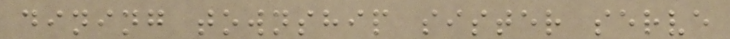dining township sister serve
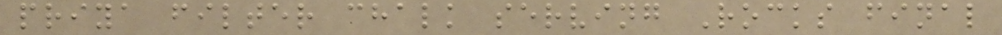priya filter chalk serving Rocks final
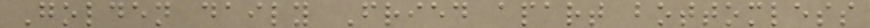Golden daily Fried apart bottomless
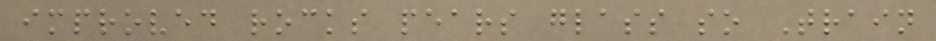improved rocks pears glass so Train
